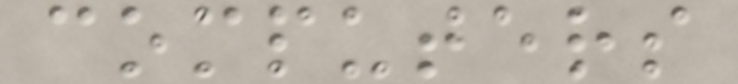computers
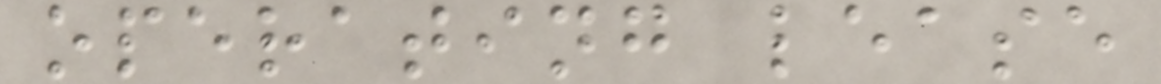operating lease
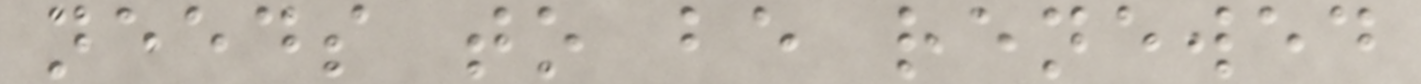needs to be renewed
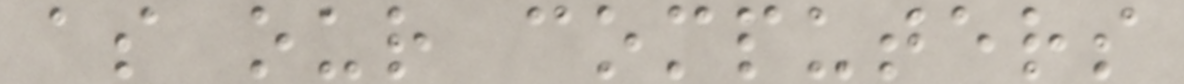as our computers
